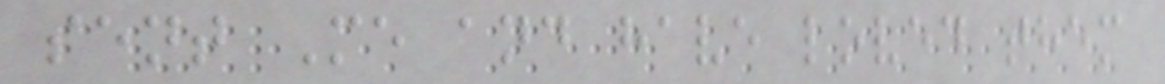sent Me and have loved them
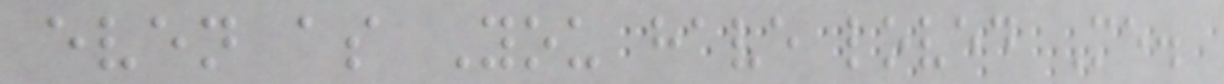even as You have loved Me.
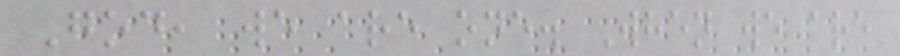God, we are one. When we are
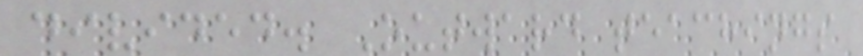divided. Outward teachings
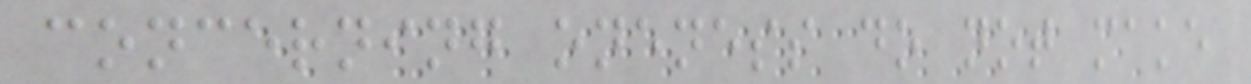concerning oneness do not make
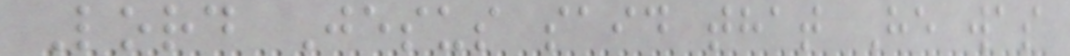Lord Jesus said that He was
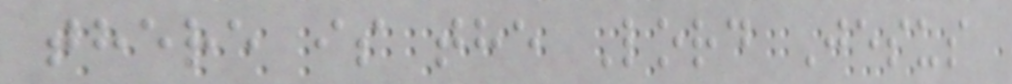there is the Lord Jesus
